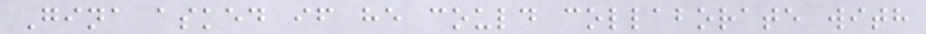Gina asked if he could collaborate with
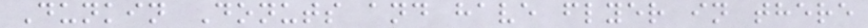Dunkin Donuts and have flyer in there
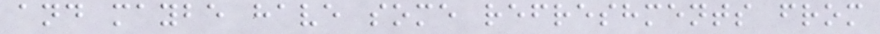and maybe have some refreshments from
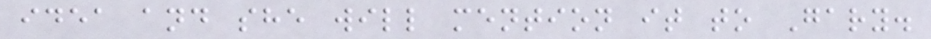idea and she will mention it to Gary.
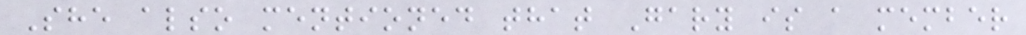She also mentioned that Gary is a member
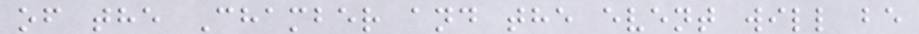of the Chamber and the event will be
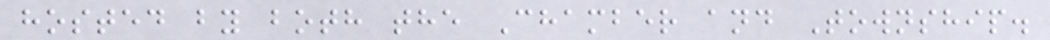hosted by both the Chamber and Township.
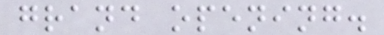grand opening.
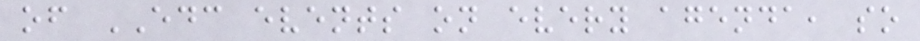of EDC events on every agenda, so
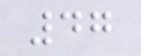47
